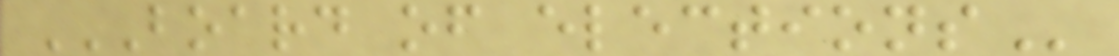BOARD OF ELECTIONS
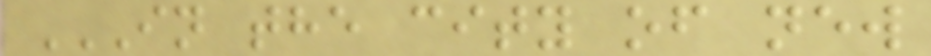IN THE CITY OF NEW
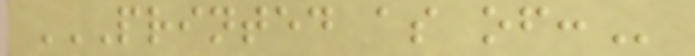PRINTED AS OF:
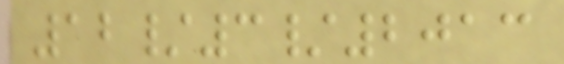12/3/2013
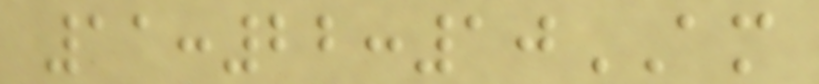11:22:10AM
